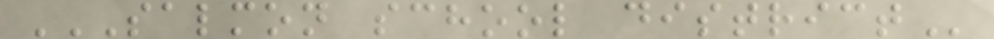SALMON SCHOOL DISTRICT
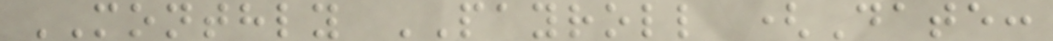MONTHLY PAYROLL (Date:
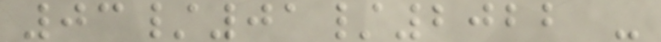03/01/2022 -
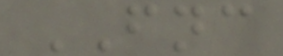FNC
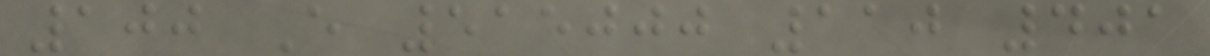100 E 515000 110 401
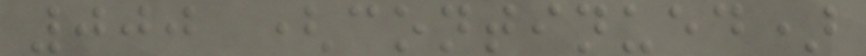000 (continued)
